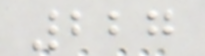227
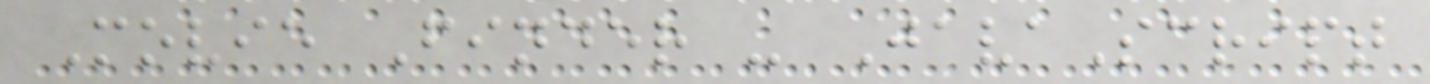Movie Finder - JavaScript
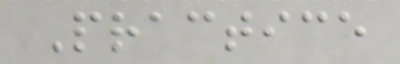Practice
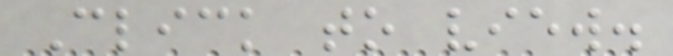Click to view.
